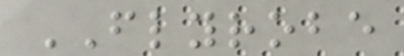FLYROBE
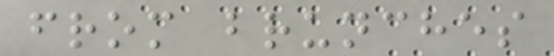from brunches
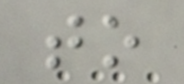to
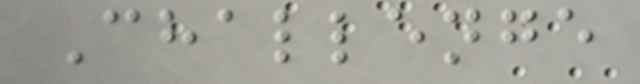Challenge
